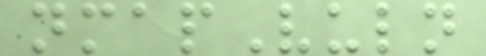nmapVuln
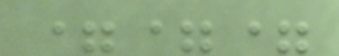===
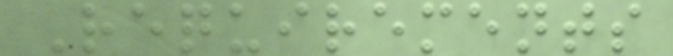Requirements
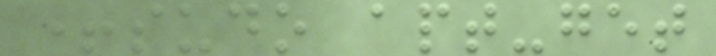+sudo apt-get
